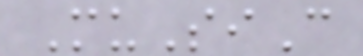MuSiC
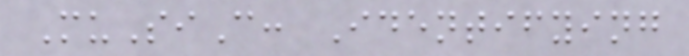MuSiC: Identifying
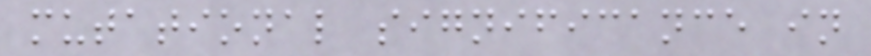mutational significance in
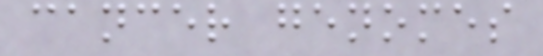cancer genomes
